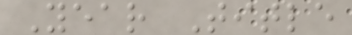Year Title
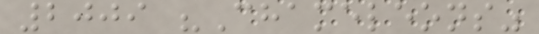2009 "Chameleons"
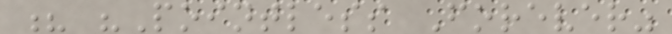? "Pointless Forever"
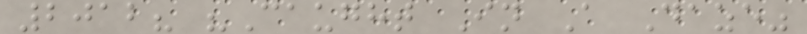2012? "Caught In A Daze"
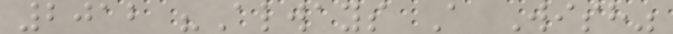2012 "Always A Wish"
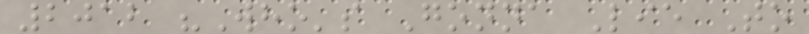2012 "Who's Gonna Lie To
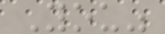You"
